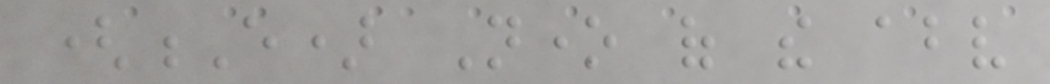(E) None of the above
